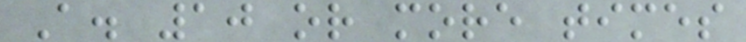A. 10 or more times
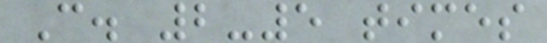C. 2-5 times
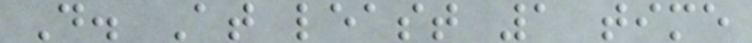D. At least 1 time
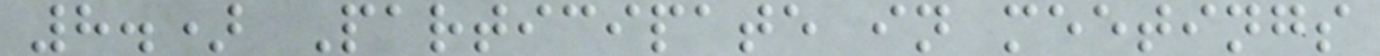8.) Participate in meetings
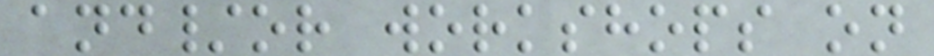and/or workshops on
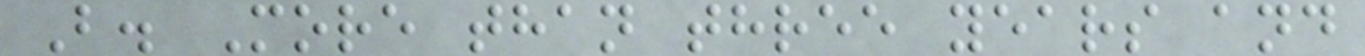B. More than three years and
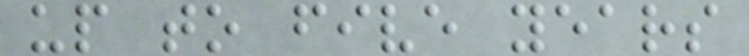up to five years
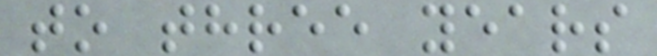to three years
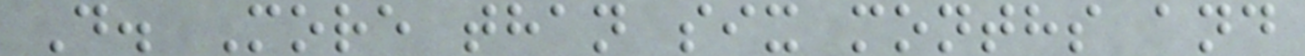D. More than six months and
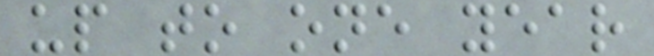up to one year
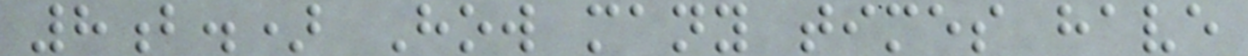8b.) How many times have
